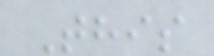This
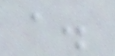a.
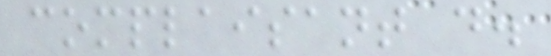complaisant d.
